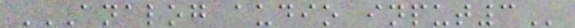ANALOG AUDIO INPUT3
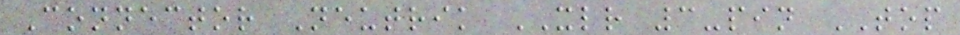Connector Neutrik XLR 3-pin TOP
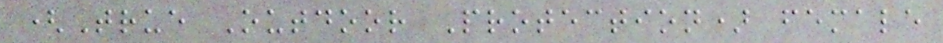(True Outdoor Protection) female
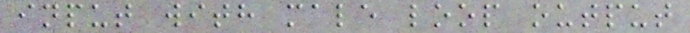input with male loop output
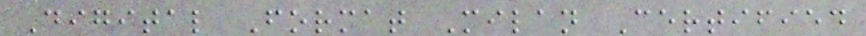Digital Format Milan Certified
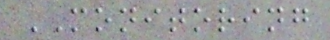MONITORING
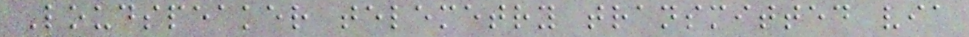Loudspeaker telemetry transmitted via
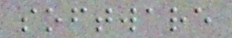software
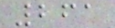261
